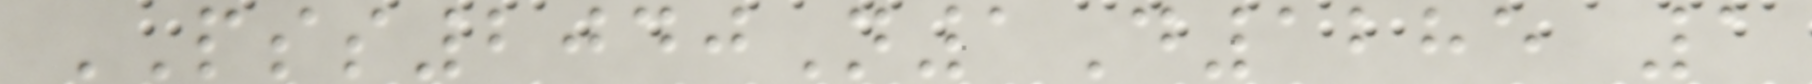PSS2040N1D1285 1
